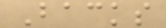Backs
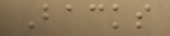Backs
